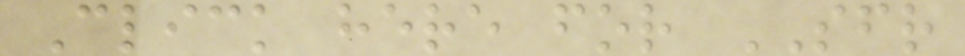Click here for SFR
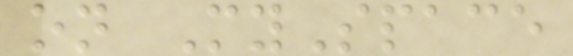on MySpace
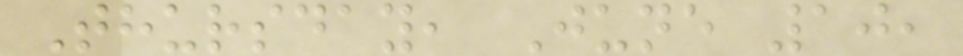Thursday, June 10,
